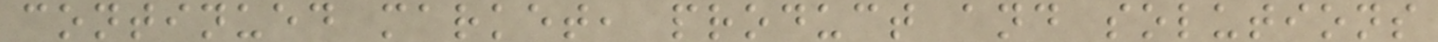continued market, product and solutions
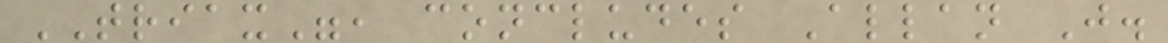TRIAX", concludes Allan J.
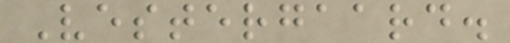Vestergaard.
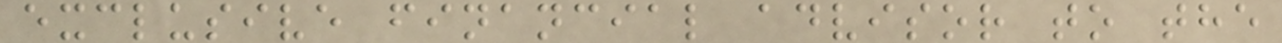exclusive financial advisor to the
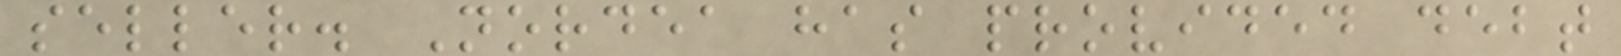seller. Nordea has provided debt
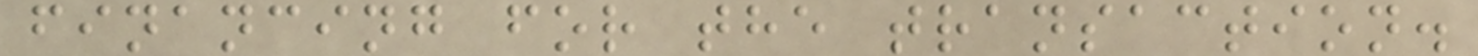financing for the transaction.
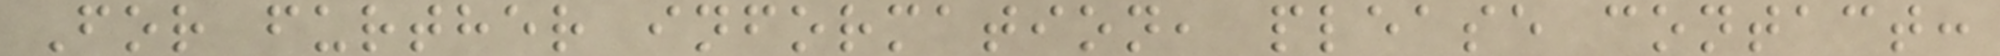For further information, please contact:
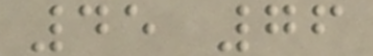45 76
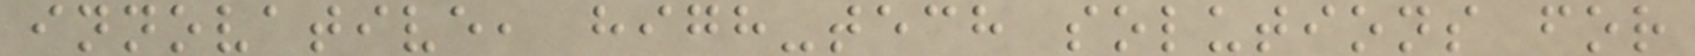innovative, high-tech solutions for
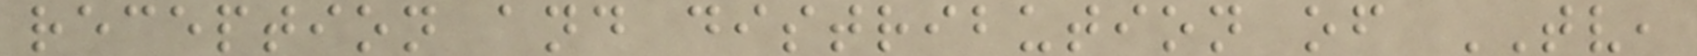reception and distribution of TV,
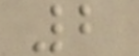2
